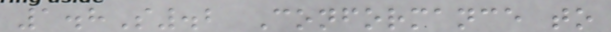1.8S.2 Conformance to
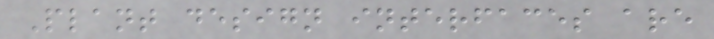Plant design interfaces are
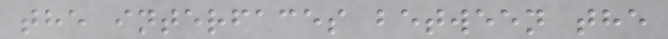the interfaces between the
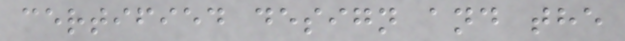certified design and the
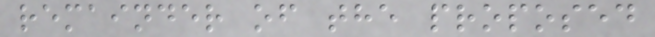remainder of the proposed
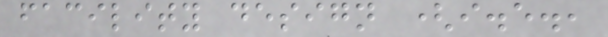facility design (i.e.,
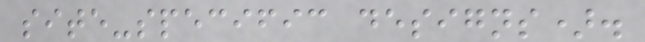site-specific designs).
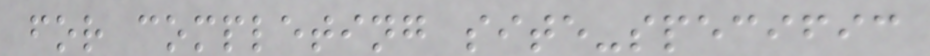for completing site-specific
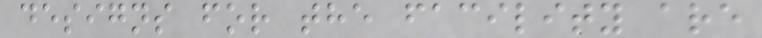designs for the facility are
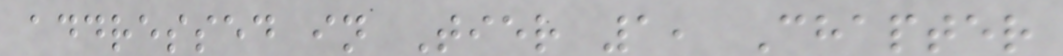addressed in Tier 1, Chapter
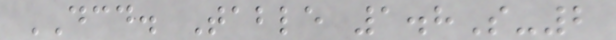DCD. Table 1.8S-2
